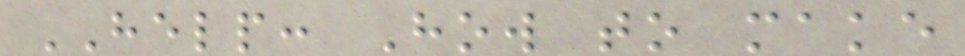HELP: How to make
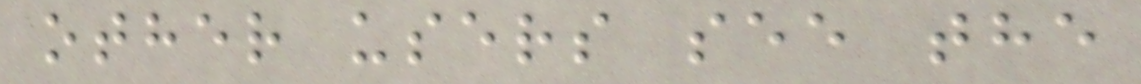other users see the
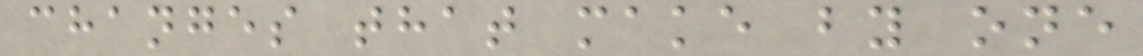changes that make by one
